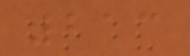213
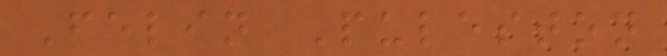Felin Puleston
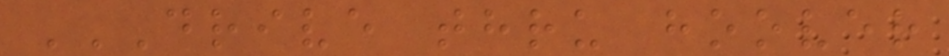DRIVE THRU HOOVER
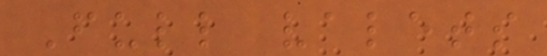Full valets
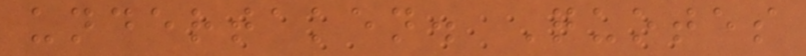undertaken. Quotes
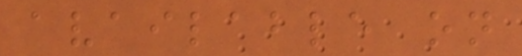available on
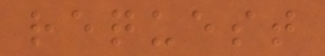request
